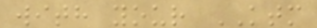with your KTM
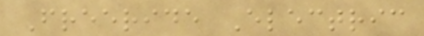Freeride Electric
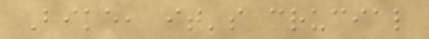Bike, it's crucial
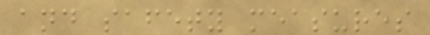and safety measures
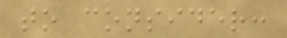to consider:
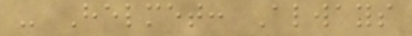- Helmet: Always
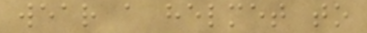wear a helmet to
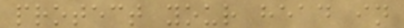protect your head in
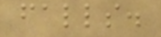falls.
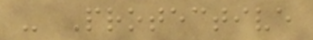- Protective
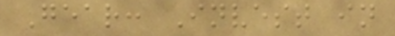Gear: Invest in
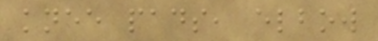knee pads, elbow
